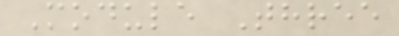Module Three
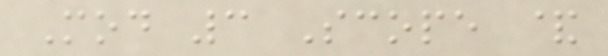Mod 3 Scope &
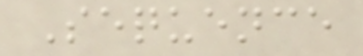Sequence
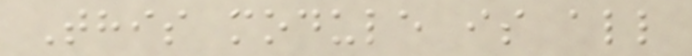This module is all
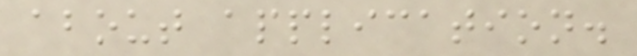about application.
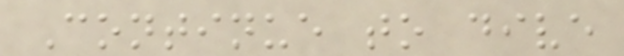Continue to dive
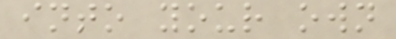into your own
